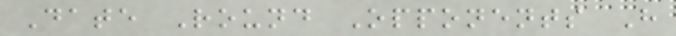Date Round Opponents H
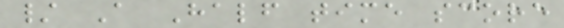/ A Half time score
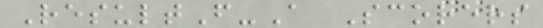ResultF-A Scorers
